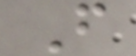F
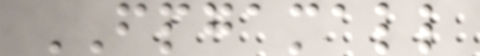FPGAMALL
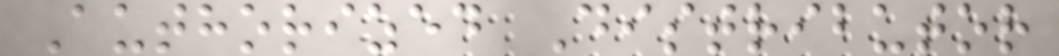Authorized Distributor
